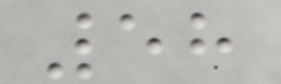58
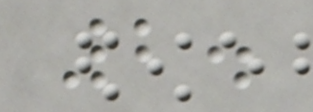2.
